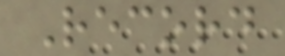Record
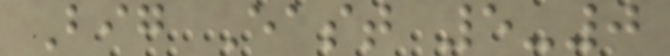Big East 5-0
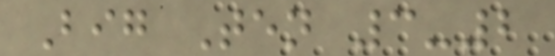Big Ten 3-2
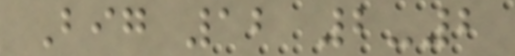Big 12 2-2
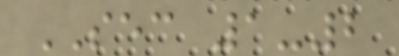SEC 1-2
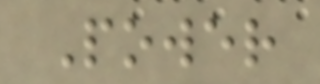Power
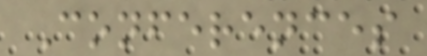Conferences
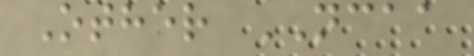Other NCAA
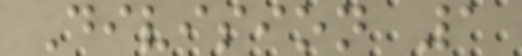Division 1
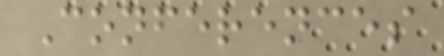Conferences
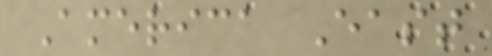America East
